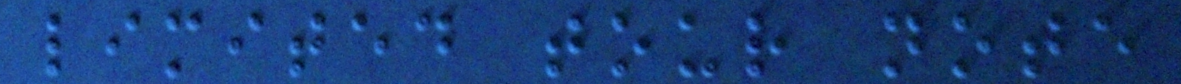limited tour note
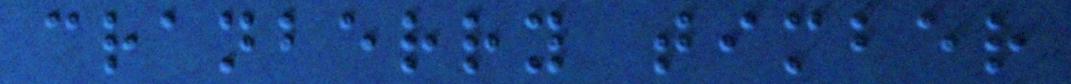cranberry timber
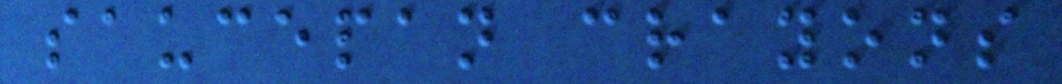saucepan crayons
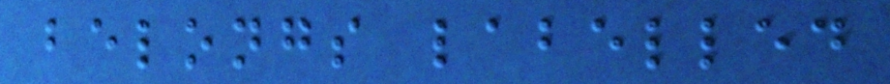belongs labelled
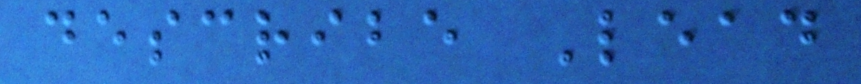describe Lead
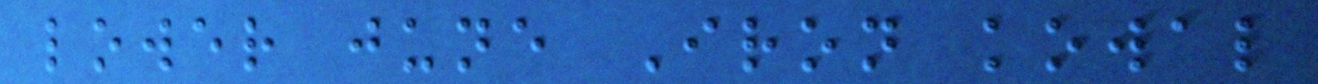lower june Iron kowal
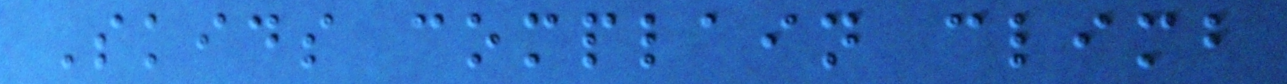Skids complain climb
